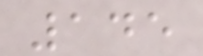145
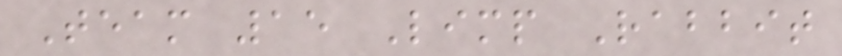Team 15 Limp Rabbit
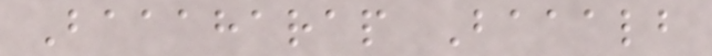Baaaharap Baaalb
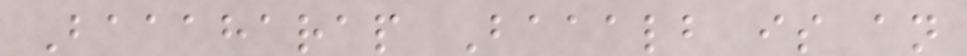Baaaharap Baaalb is an
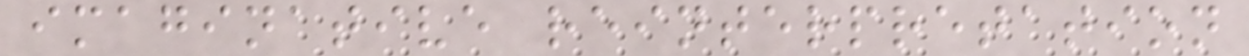imaginative reinterpretation
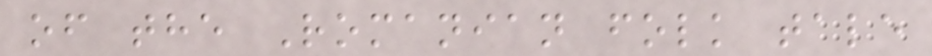of the Romanian folk tale
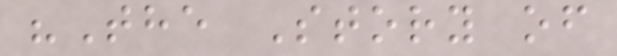"The Story of
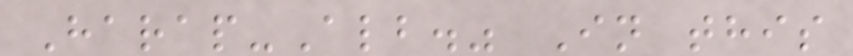Harap-Alb." In this
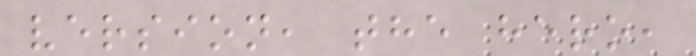version, the hero,
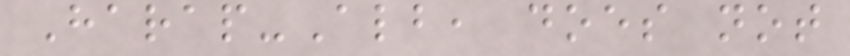Harap-Alb, does not
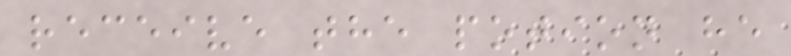receive the potion he
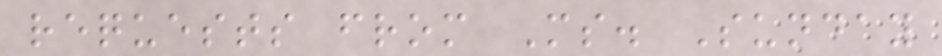requests from Ms. Sunday
